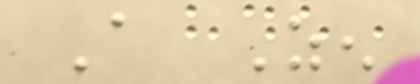A Zen
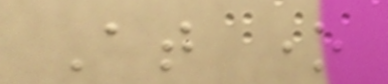At one
